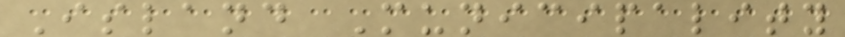Island Municipality
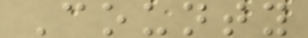County
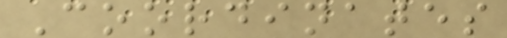Coordinates
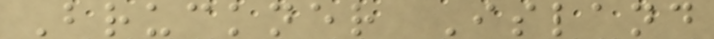Bruckner Island
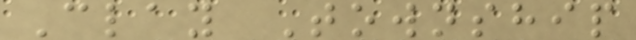Clay Township
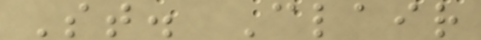St. Clair
